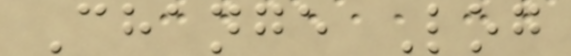Change Log
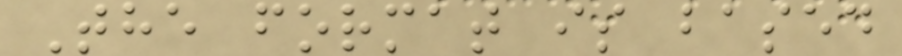The format is based
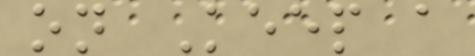on Keep a
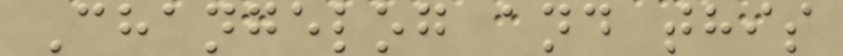Changelog and this
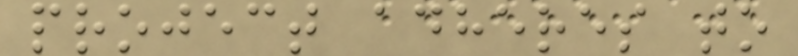project adheres to
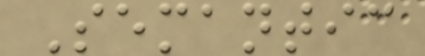Semantic
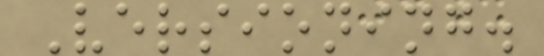Versioning.
